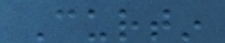Curtin
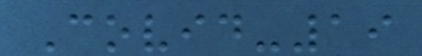Covid-19
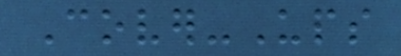Cover-Ups
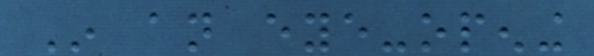In an eye-opening
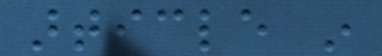article in
